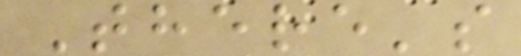There's
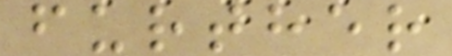further
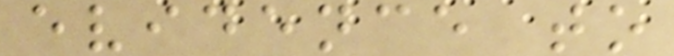evidence to
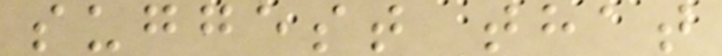suggest that
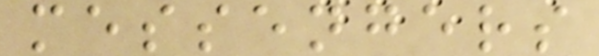messengers
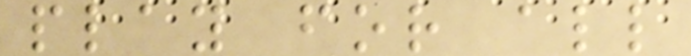play for all
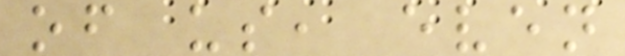of us, even
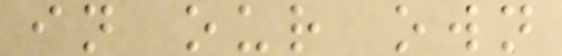in our own
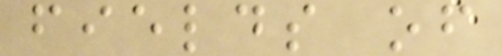fields of
